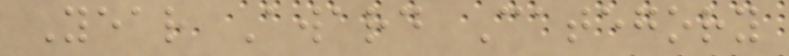Year Award Category
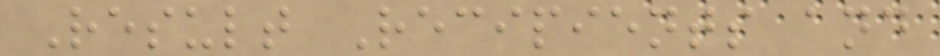Result Recipients and
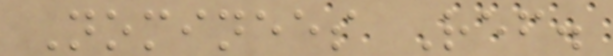Nominees Ref.
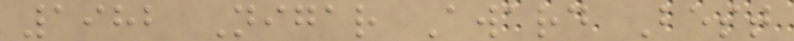1982 Nigar Award Best
